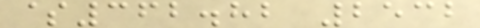$362.82 2532
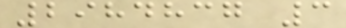2984837 3
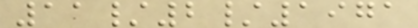11/2/1971
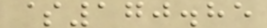$170.85
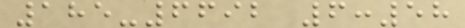185-6692 6:58
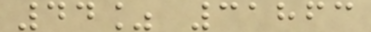44% 31863
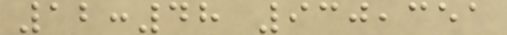12:48 930,351
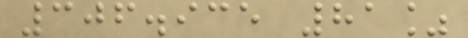306.935 81%
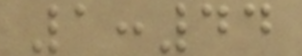1:44
